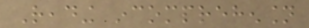Reading incomprehension
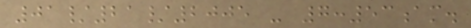01/21/2005 - 7:53am.
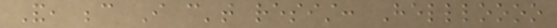And, because I can't resist: Hellloooo
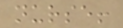nurse!
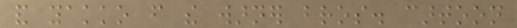and yakko from the warner bros. cartoon
